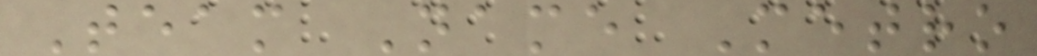Team Name Metro
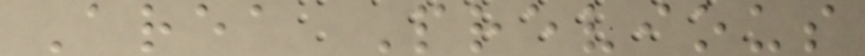Area Previous
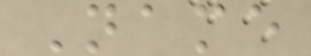Name
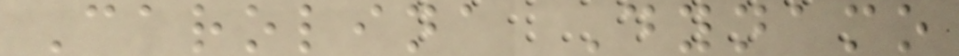Carolina Dynamo
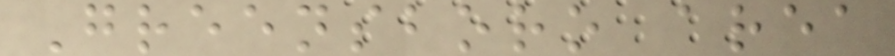Greensboro area
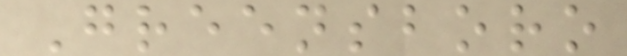Greensboro
